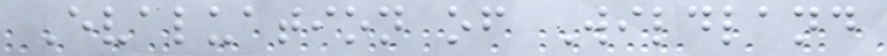Evaluation of Wildland
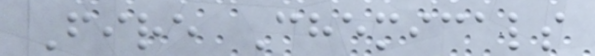Fire Chemicals
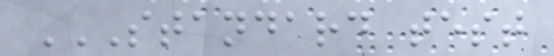STANDARD TEST
